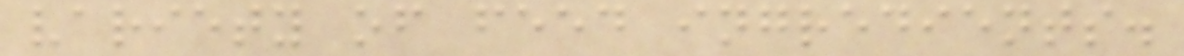variety of feed ingredients.
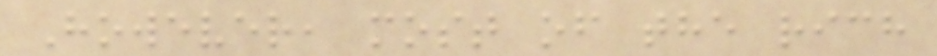However, most of the rich
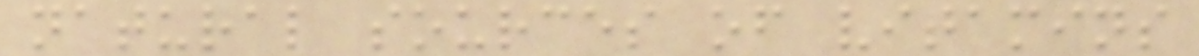natural sources of vitamins
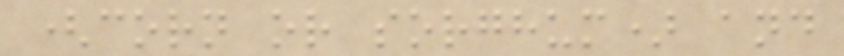(corn or sorghum) and
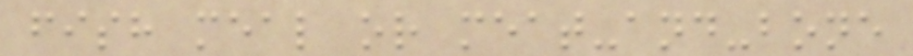fish meal or meat-and-bone
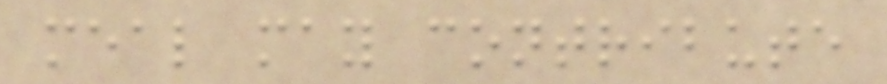meal may contribute
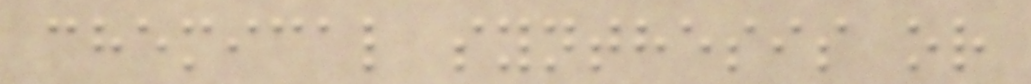chemical synthesis or
